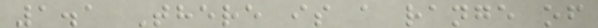1.1 There is a range of
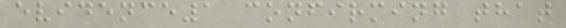evidence1 confirming that
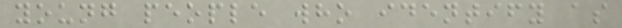young people who identify as
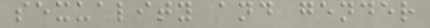sexuality and gender
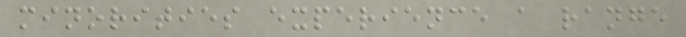minorities experience a range
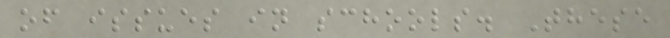of issues in schools. These
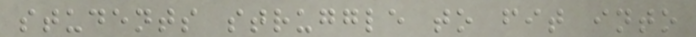students struggle to fit into
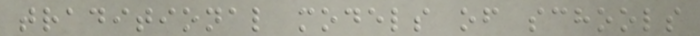traditional models of schools
